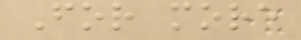For more
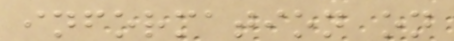information on
